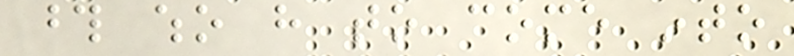those who have to come into
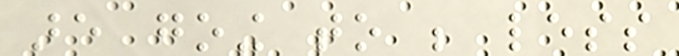are going to be less
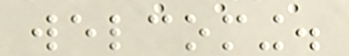welcoming.
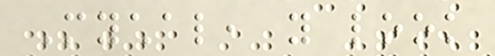Mychal, you look
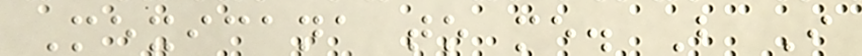Mexicana to me. But I
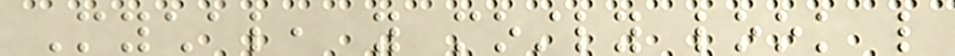Mychal, you mostly look like
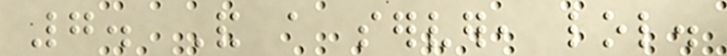7. And a server, lol.
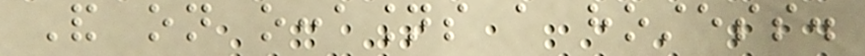And on occasions a hostess.
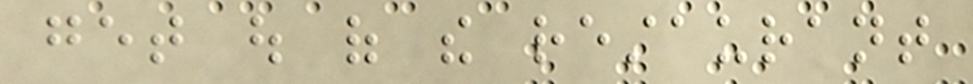get out of the restaurant
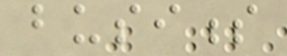business
